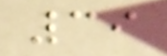39
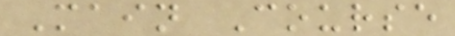Main Course
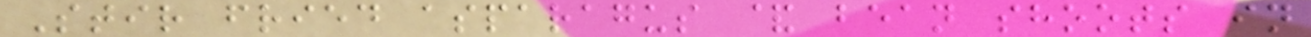Stir fried asparagus & bean shoots in
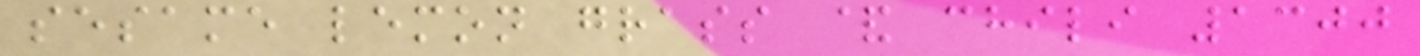sesame lemon grass & chili 1300
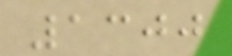1300
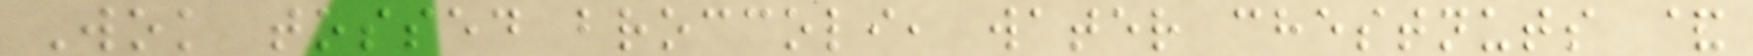Wok tossed broccoli, water chestnuts &
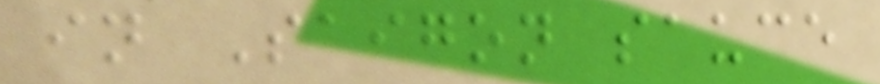in Saigon sauce
